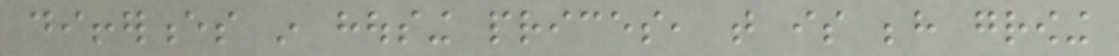differences in housing prices, that is behind growing
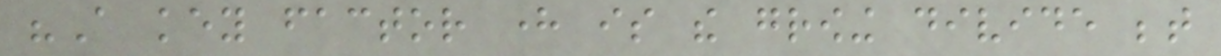"A key factor here is the growing divide between
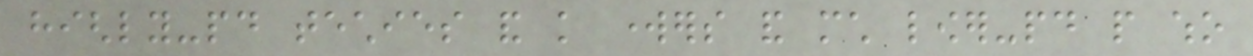highly-paid techies and knowledge workers and much lower-paid people who
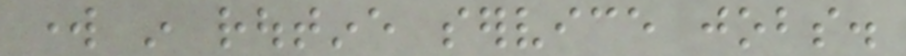work in routine service jobs.
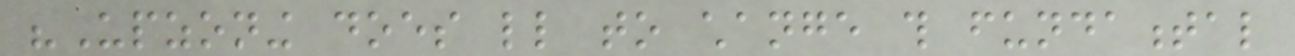"Upzoning does little to change this fundamental
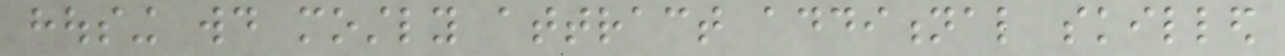housing would mostly attract additional skilled
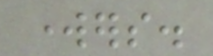workers.
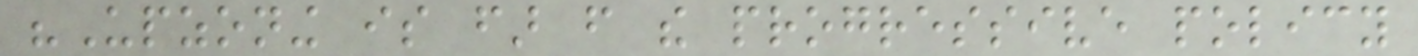"Upzoning is far from the progressive policy
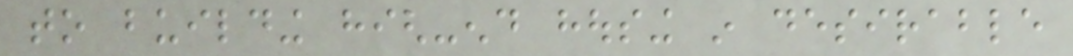to building high-end housing in desirable
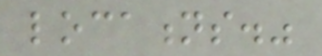locations."
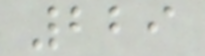229
